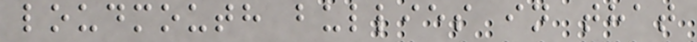loudmouth bullies in that
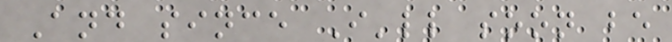And since I'll soon be
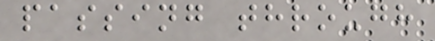passing through
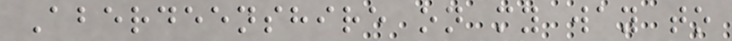Aberdeenshire on my way to
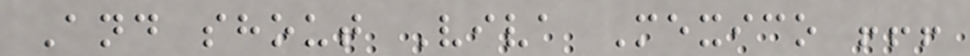And shout Viva Mexico !!!
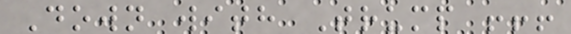Down with Trump !!!
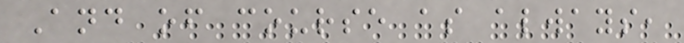And of course as always,
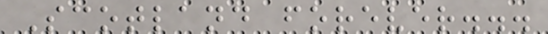Scotland forever...
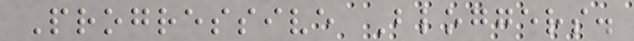Progressive Bloggers.
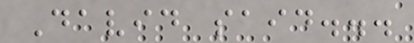David said...
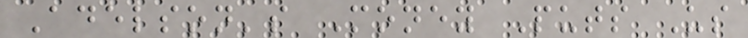Adelson's Money Puts Us
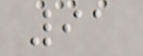91
